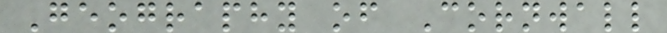Geography of Cornwall
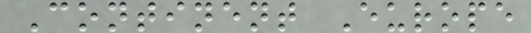Continent Europe
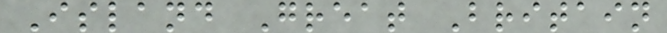Island Great Britain
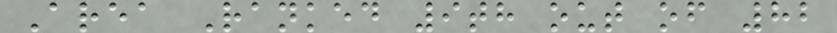Area Ranked 9th out of 82
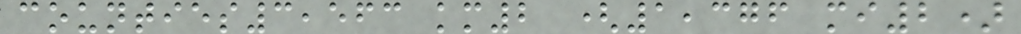counties3,563 km2 (1,376 mi2)
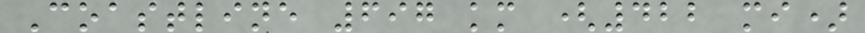Coastline 697 km (422 mi)
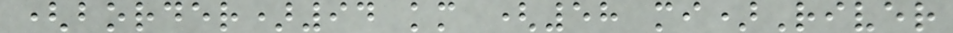(border)94 km (58 mi)River
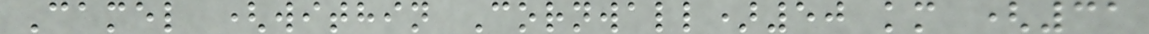Camel (within Cornwall)50 km (31
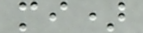mi)
